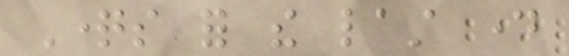Questions for the last day
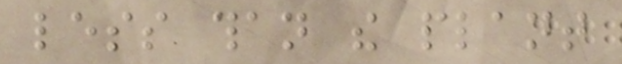less than the plant
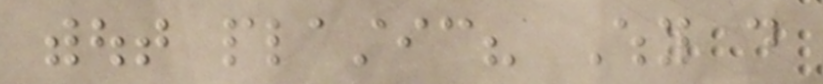without plastic? Why do
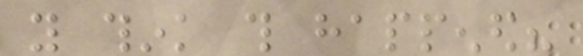you think this happened?
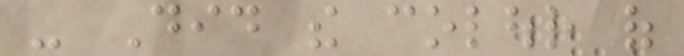- Did the colour of
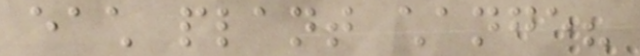each plant change?
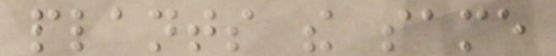plants the same
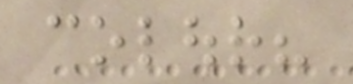colour?
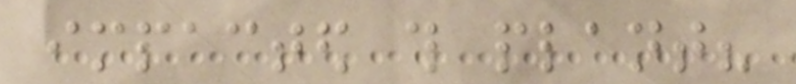impacted this plant?
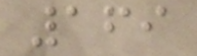169
